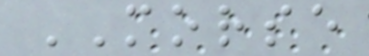MORSE
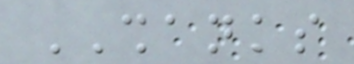SHANKS
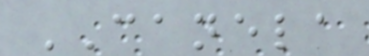CANELA
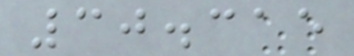30.315
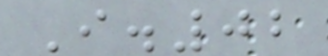I.02
